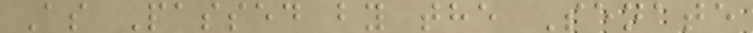As Passed by the Senate
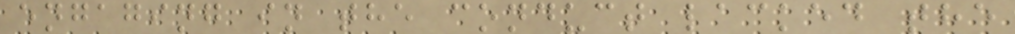engaging in the conduct lacked the
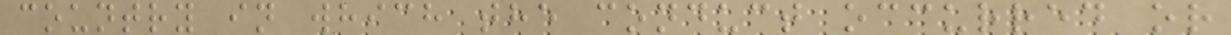country in which the conduct occurred or
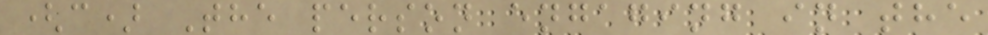(c) The person engaging in the
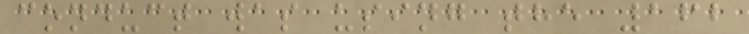conduct was using the 162
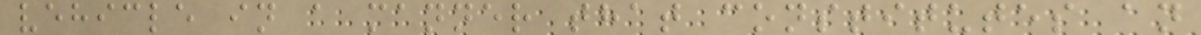vehicle in a manner that constitutes an
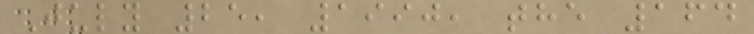July 25, 1990, the 164
